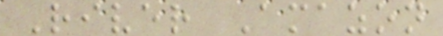River Amazon
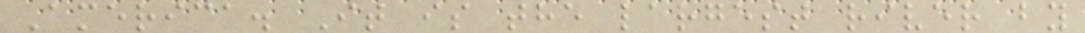America. It is the largest river by
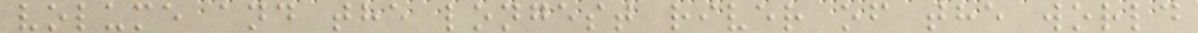volume and the longest river of the world
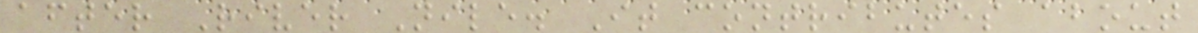after River Nile. It contributes about
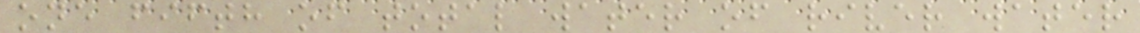one fifth of total water of river water
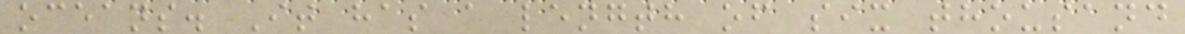oceans. It has a length of six thousand
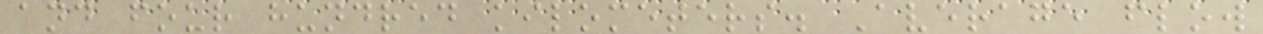and four hundred kilometers. Average flow
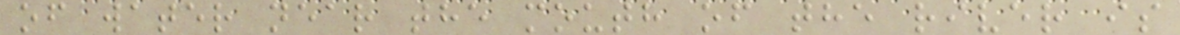of water near the mouth of the river is
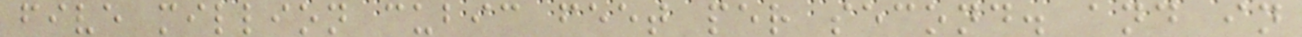five million cubic feet per second. and in
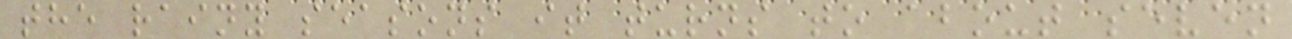the rainy seasons it turns to about seven
